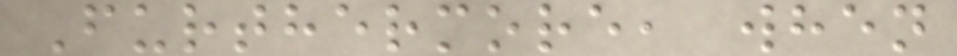Furthermore, when
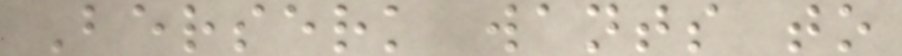Berserk wants to
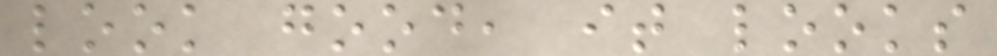look good, it looks
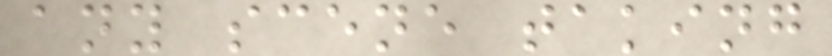any scene taking
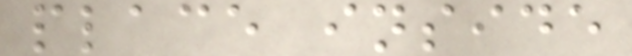place inside
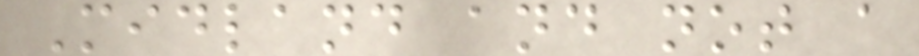Midland and not a
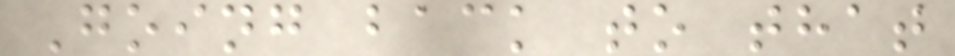Going back to that
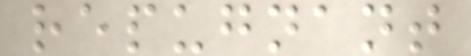repugnant
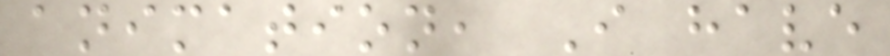animation, I have
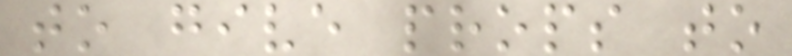to give props to
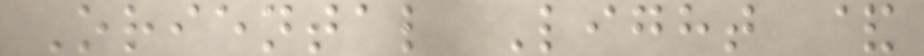Oriental Light &
